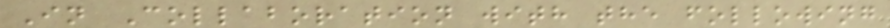In Collaboration with the following
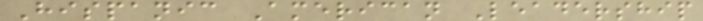Hispanic American Leadership
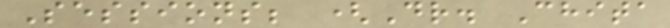Sessions; (Dr. Chita
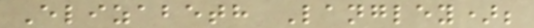Elizabeth Langley);
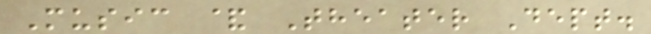Music & Theater Dept.
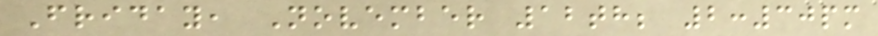Friday, November 12th; 2:30pm
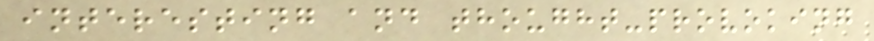interesting and thought-provoking
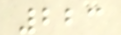223
